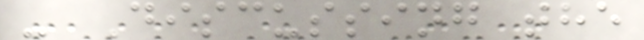- Discussing the
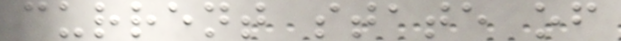current state of
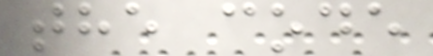the code
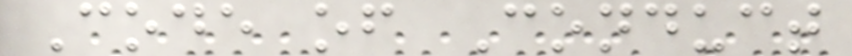Code of Conduct
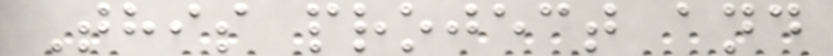This project and
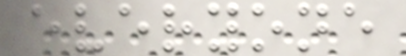everyone
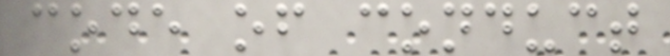code of conduct
